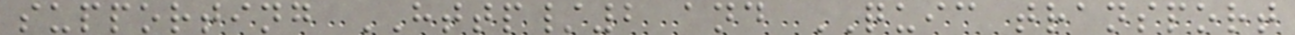supporting HTTP/2 and QUIC transport
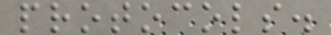protocols.
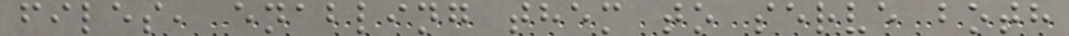files, enabling them to serve both
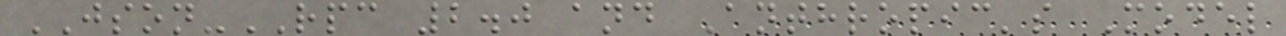JSON-RPC 2.0 and Anthropic's Model
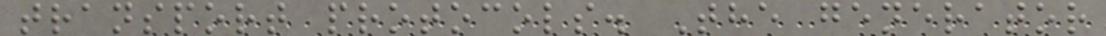transport protocols. The generator
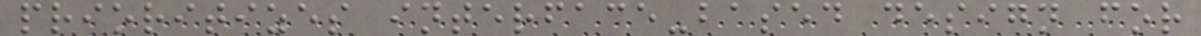prioritizes interface-based design for
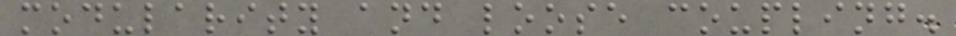modularity and loose coupling.
